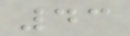43
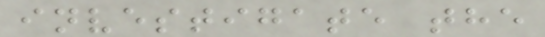investigate the
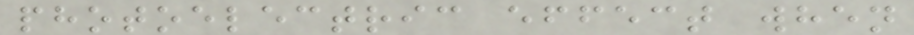photoelectric effect when
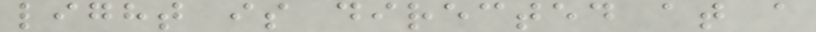light is directed at a
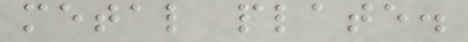metal plate.
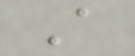A
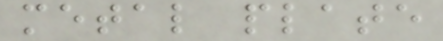metal plate
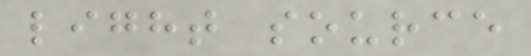light source
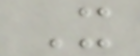X
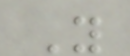Y
